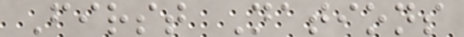First Nations
